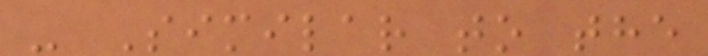- Similar to the
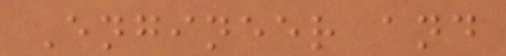Engineer and
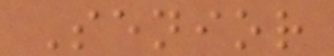Senior
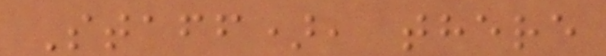Staff), there
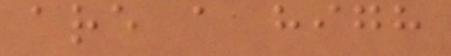are a high
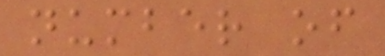number of
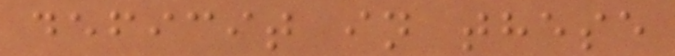deficit in these
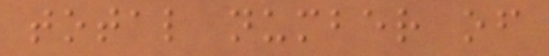total number of
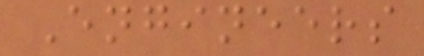Engineers
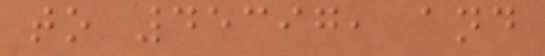to 45397, and
